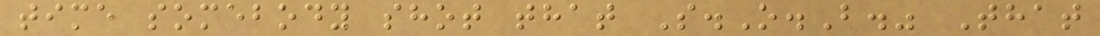time somebody shot that S.O.B." That
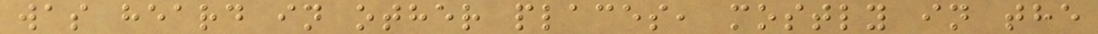was heard in other places, mostly in the
